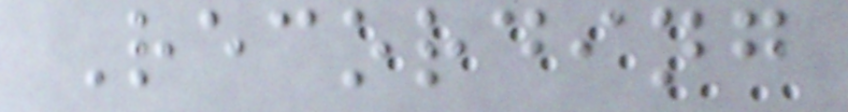Recording
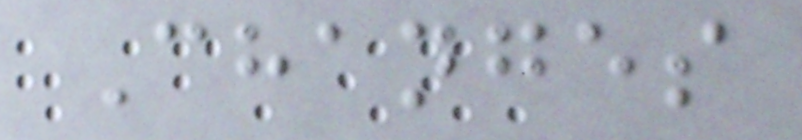Changes
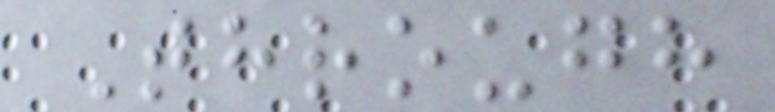Through
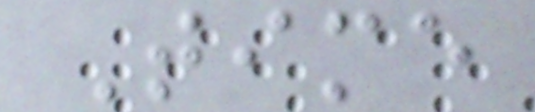Time
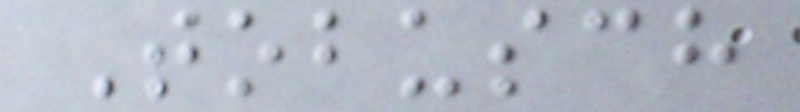Tobusch
